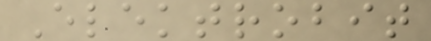Elektrobit
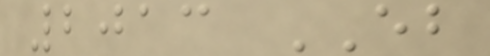2013 EB
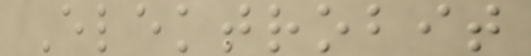Elektrobit
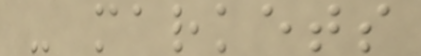- markets
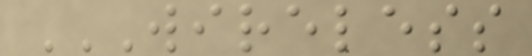WIRELESS
